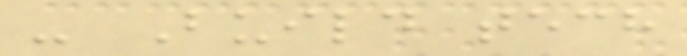- Build tech
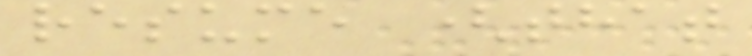resume (that
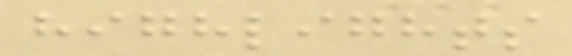highlights
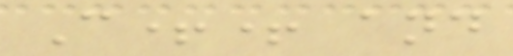C++ and
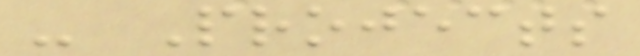- Projects
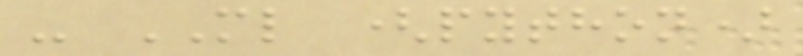- ML (python)
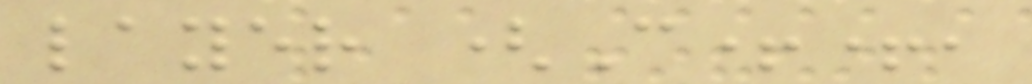layer (C++,
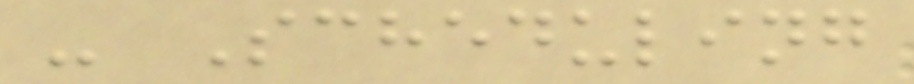- Scheduling
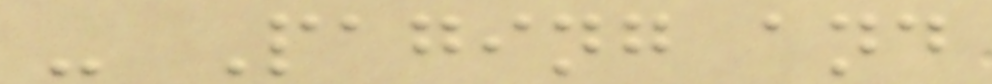- Paging and
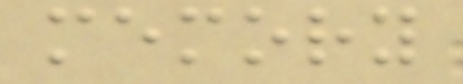memory
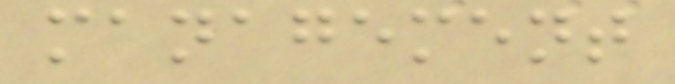management
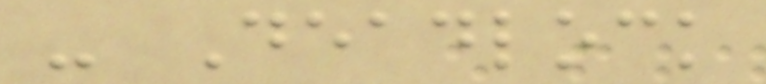- Deadlock
